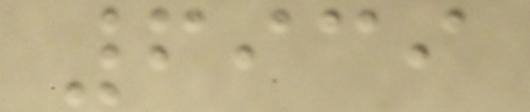6939
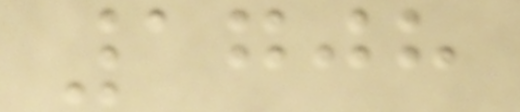1708
